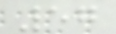57
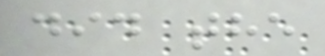did the
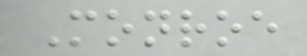Monroe
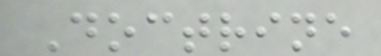Doctrine
